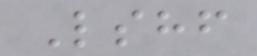Lshf
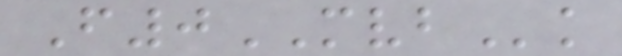F0MVBk
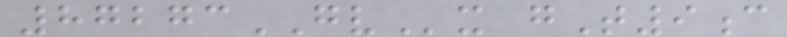87273GVx gT9c
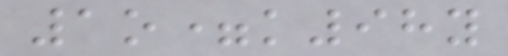1o=k98y
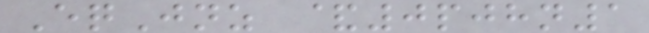EqJnz &0pjhn1
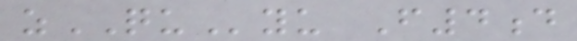zQUyu F4d
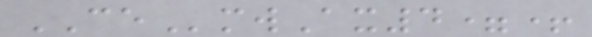CEmwAx4=+
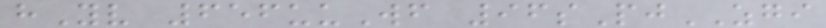hYv 656uuWf 96sPjZGI
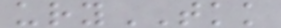uryTKK
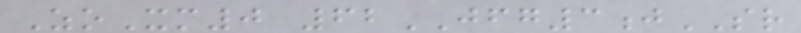ZoXm0 62JFG3jSR
